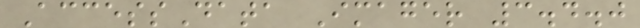AccessData Imager 3.4.0
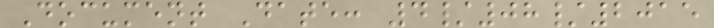Document Date: 4/08/2015
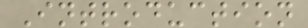Introduction
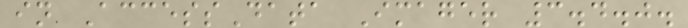in AccessData Imager 3.4.0.
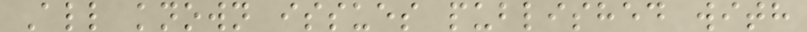All known issues published with
